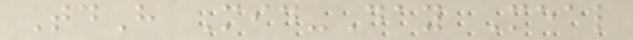TdH Mid-Day Meal
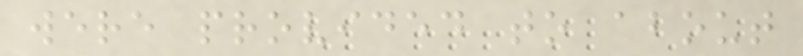were provided to about
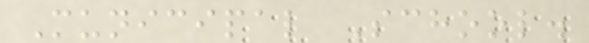Municipal School.
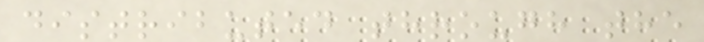distributed through the
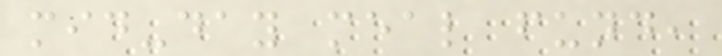mid-day meal fund,
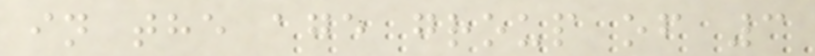in the age group of 3
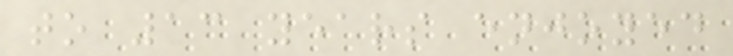to 13 years enjoyed
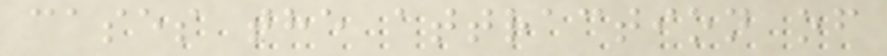cases the attraction of
